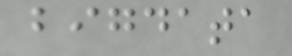bigdata
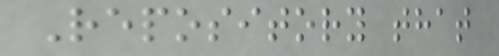Repository that
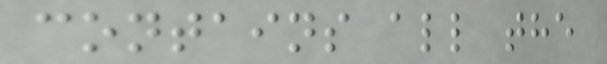contains all the
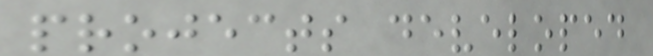projects developed
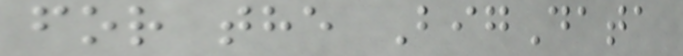for the BigData
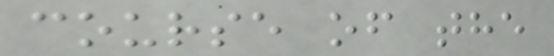course of the
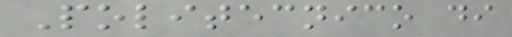Politecnico di
